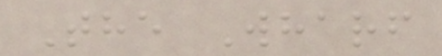The Wharf
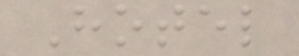Hotel
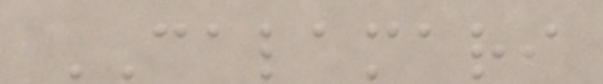CALAMARI
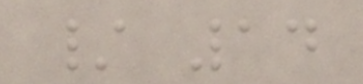/ 14
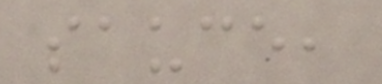sauce,
